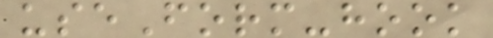useForm-hook
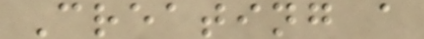Creating a
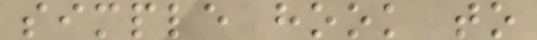simple hook to
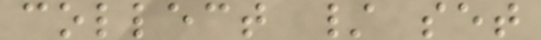collect / set
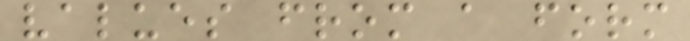values from a form
